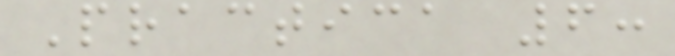Practica 6:
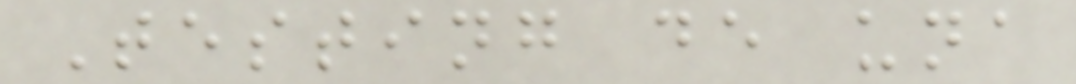Testing de una
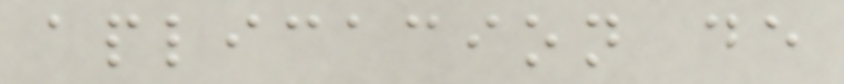aplicacion de
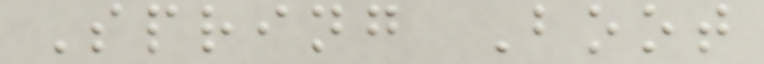Spring Boot
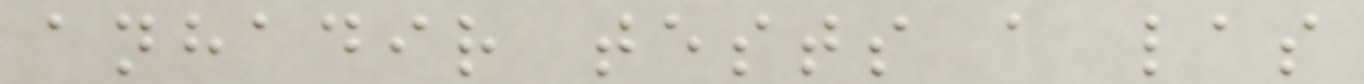anhadir tests a las
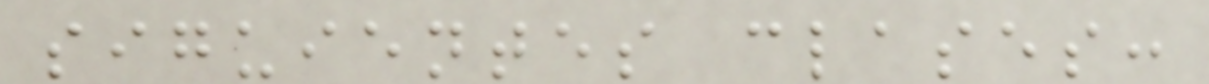siguientes clases:
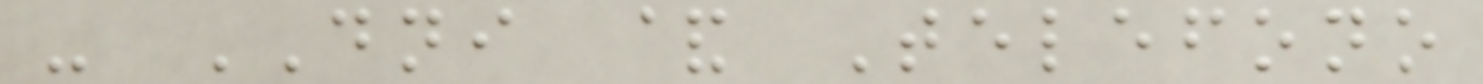- DNI & Telefono
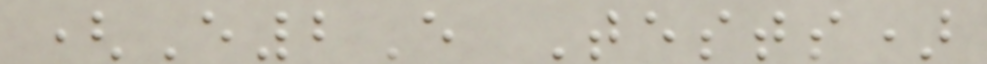(E2E Tests)
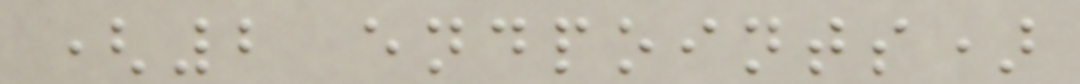(2 endpoints)
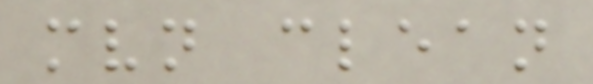mvn clean
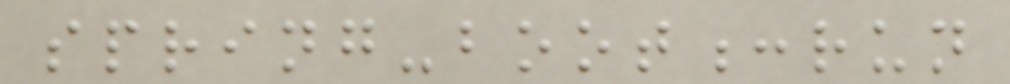spring-boot:run
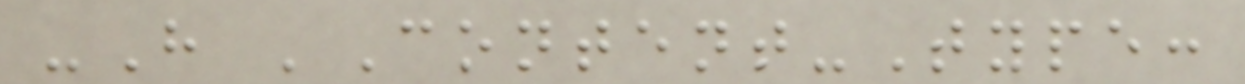-H 'Content-Type:
